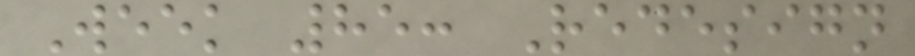Week 85: Redesign
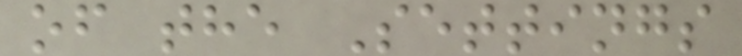of the Settings
